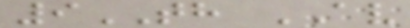9TH AV
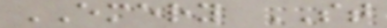EMERY ST
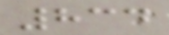834
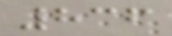836
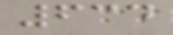634
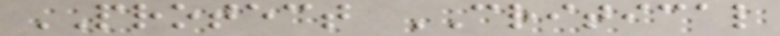PROTECT CRITICAL
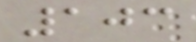103
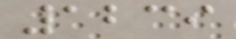1239
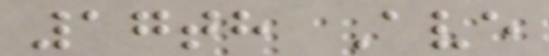17th Ave
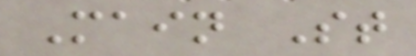Main St
